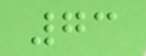73
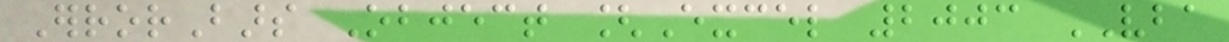ErrorBars Object [Excel 2003 VBA
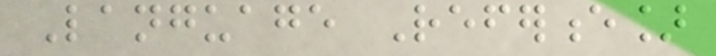Language Reference]
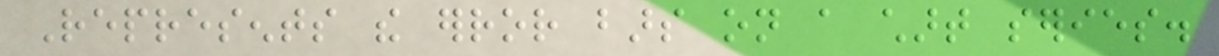Represents the error bars on a chart series.
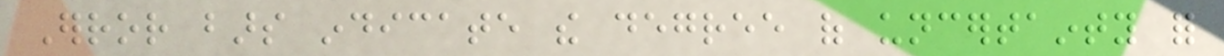Error bars indicate the degree of uncertainty for
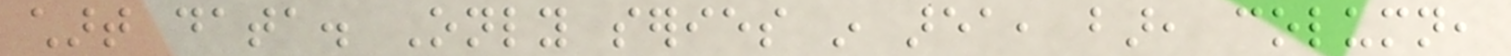chart data. Only series in area, bar, column,
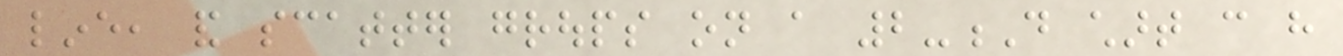line, and scatter groups on a 2-D chart can have
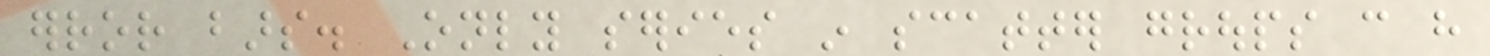error bars. Only series in scatter groups can have
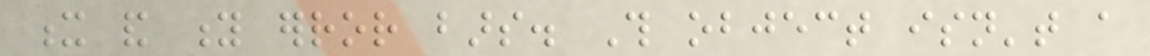x and y error bars. This object isn't a
